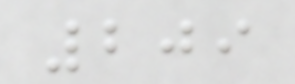209
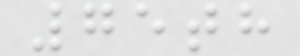75th
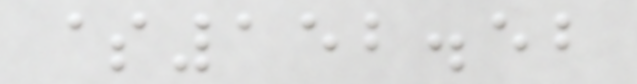$152.52
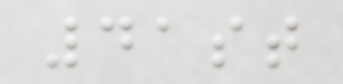41st
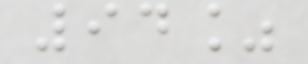94%
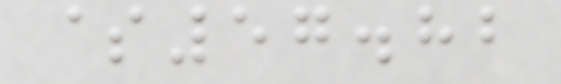$57.82
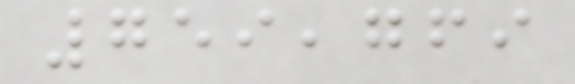759,769
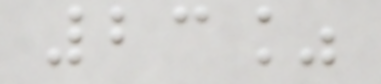23%
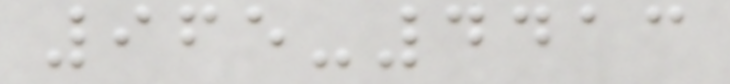965-4413
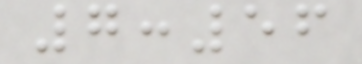7:56
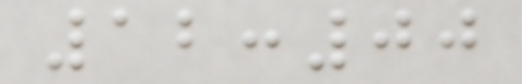12:00
